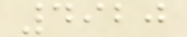4920
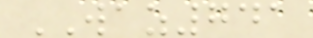WAZ741
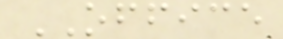OFFICE
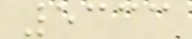5333
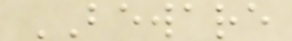BEWARE
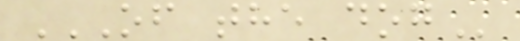OF THE DOG
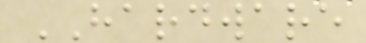HARDWARE
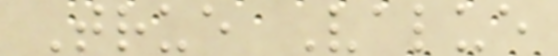True Value
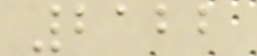2122
